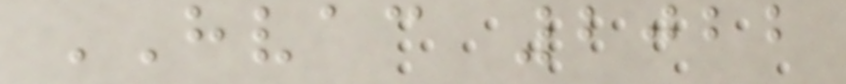HVAC 2022
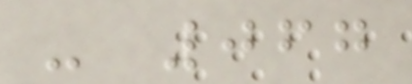- 067
